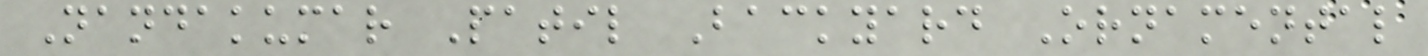Nandakumar Patil Backyard Ornamental
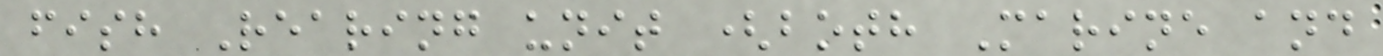fish Rearing unit (both Marine and
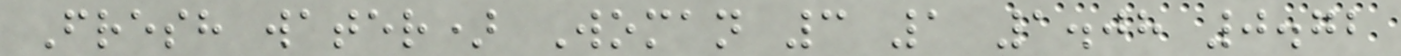Fresh water) Woman 3 1 1.08 0.72
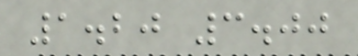1.20 3.00
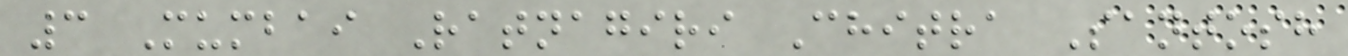3 Mumbai Ratnagiri Chitra Santosh
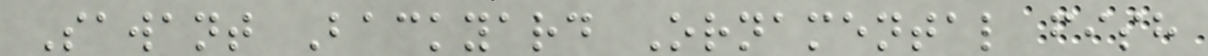Sawant Backyard Ornamental fish
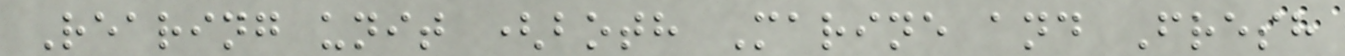Rearing unit (both Marine and Fresh
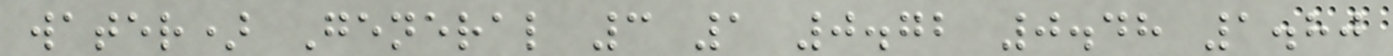water) General 3 1 0.72 0.48 1.80
